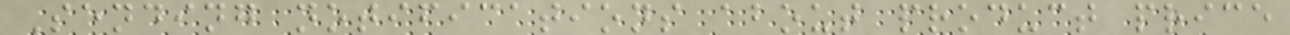Sending notifications about product price
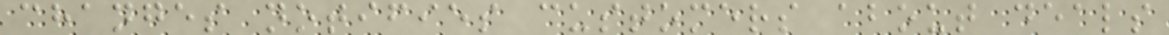changes notifies customers about deals
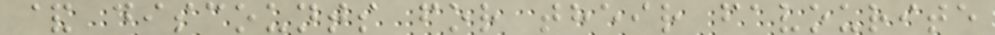& discounts for their favourite
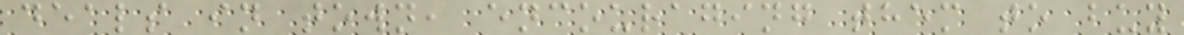deals in town, encouraging them to buy
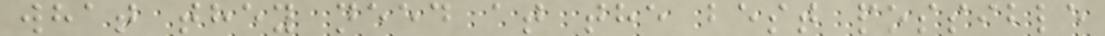what they need at the best possible
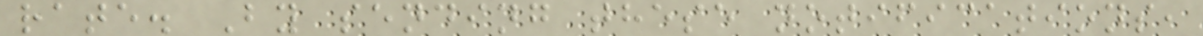rate. By sending these notifications,
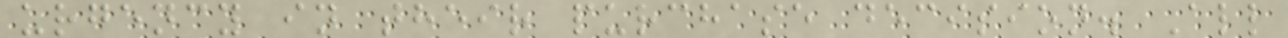urgency in their purchase decision. All
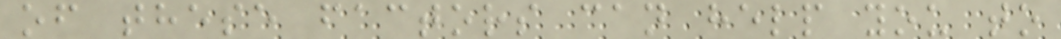of these factors can help you to
